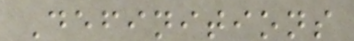Definitions
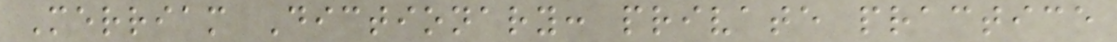Merriam Dictionary: private practice
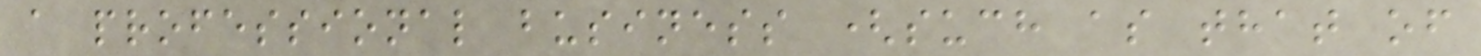a professional business (such as that of
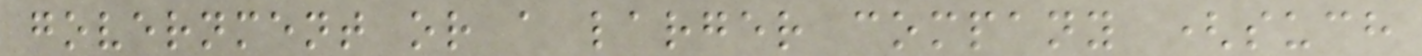government or a larger company (such
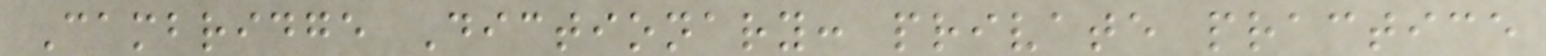Cambridge Dictionary: private practice
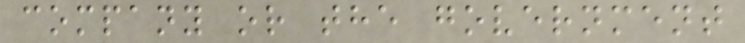company or the government
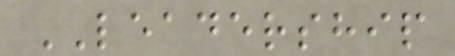LEADERSHIP
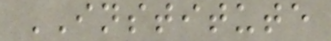INSTITUTE
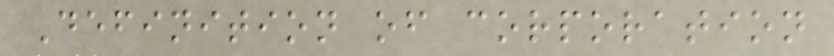Definition of corporation
